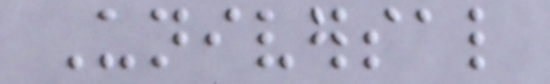Universal
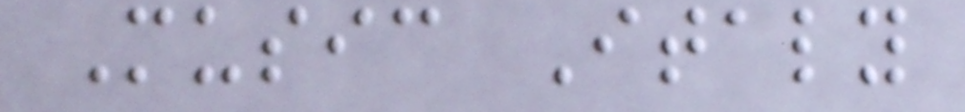Music Italy
